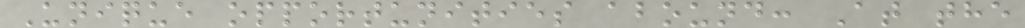Unique opportunities abound: At the
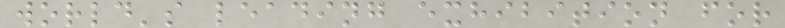world's leading exhibition for
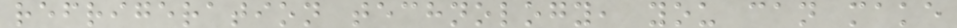refrigeration technology, you can make
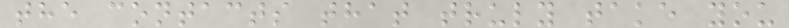the contacts that truly take you
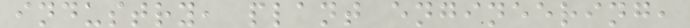industry, plant engineering,
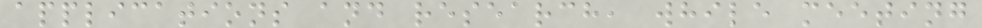applications and research, while meeting
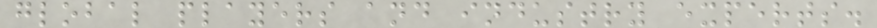global players and industry experts.
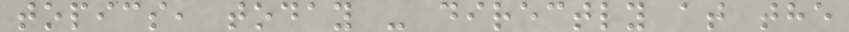topics, today - directly at the
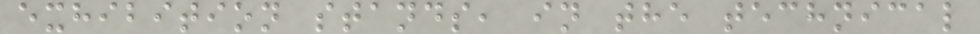exhibition stands, in the technical
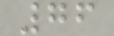76
